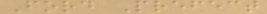Ford Prefect
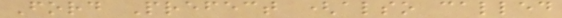Ford Prefect (also called
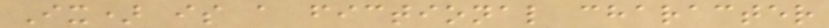Ix) is a fictional character
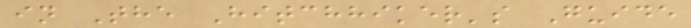in The Hitchhiker's Guide
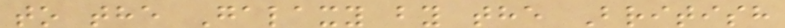to the Galaxy by the British
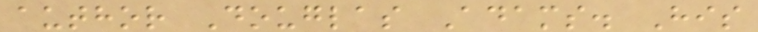author Douglas Adams. His
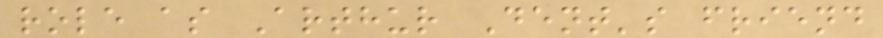role as Arthur Dent's friend
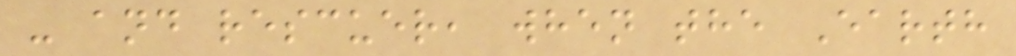- and rescuer, when the Earth
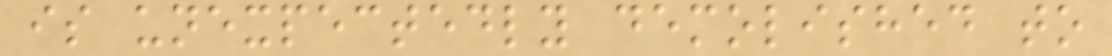is unexpectedly demolished to
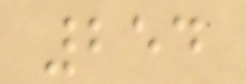254
